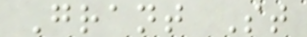Grant St
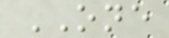ONE
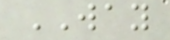WAY
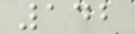142
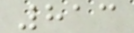813
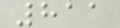811
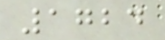1724
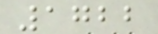1722
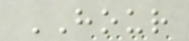HOUR
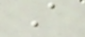A
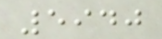5940
